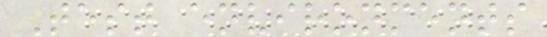Test environments
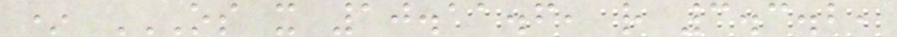* OS X 10.11.6, R 3.3.2,
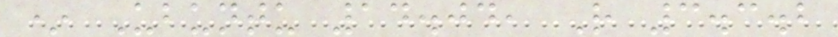* Ubuntu 14.04, R 3.3.2
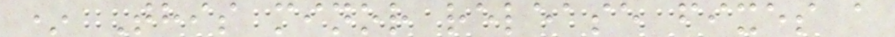* This minor release fixes a
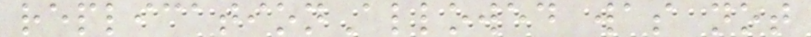replicationAllowed was not
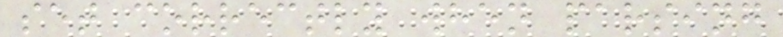set correctly when parsing
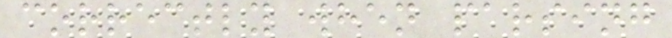correctly when parsing
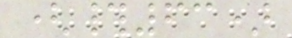(#63)
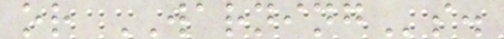or WARNINGs.
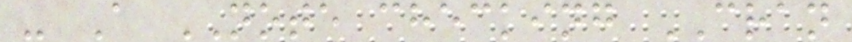- A NOTE checking CRAN
